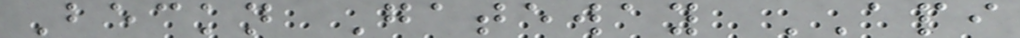Beckn Gateway API
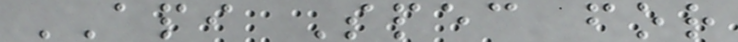API Spec for
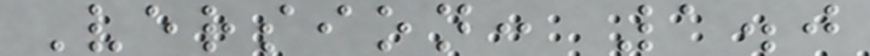Version: 1.0
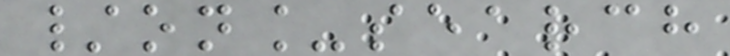/on_search
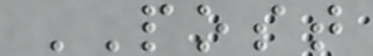POST
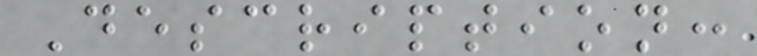Description:
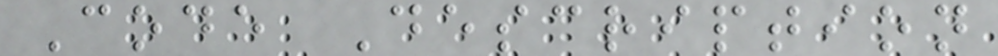Code Description
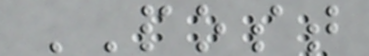POST
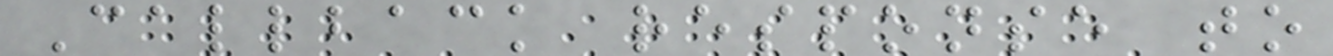Callback response to
